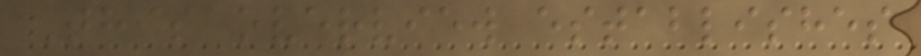This overview establishes
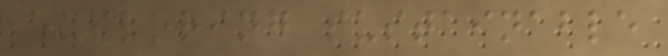exploring sustainable
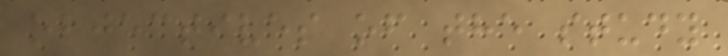objectives of the study
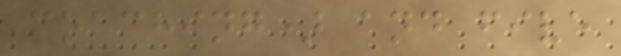coaching) and five
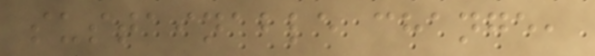sustainable change,
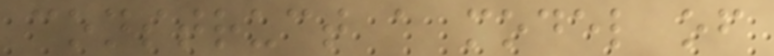construct a model of
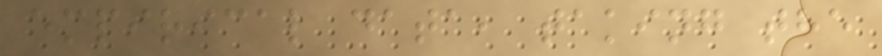empirical data, taking the
